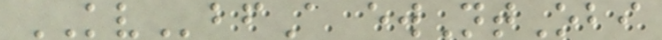KVbfA ewNtObi
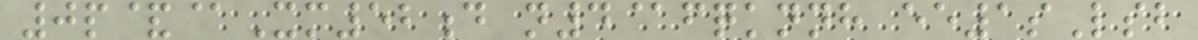0p&@Xm52d n4@fqknnh ee1sLsb
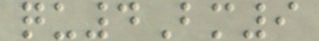qu4Bm9
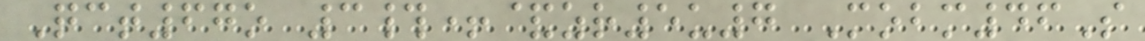Qct67o 3#+&zr5u7 Mobm46S
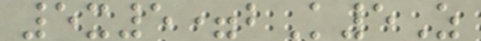5x5=bK5Z
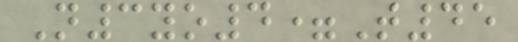N3yo4=T45
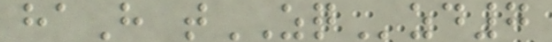haH tZQzd7
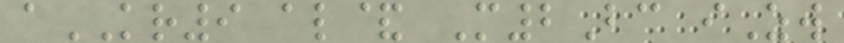aKR9 al& M2Bc iZw
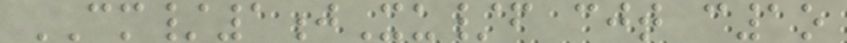CM/1jXu/f cjt c1o
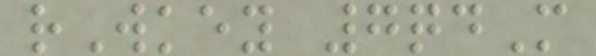rWkey 7qdM
